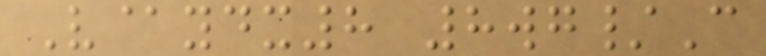V@ydx8 8wg/C
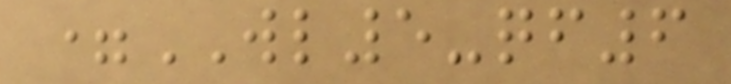=WL5-qf6
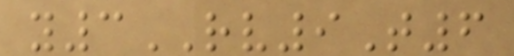y3RV9T6
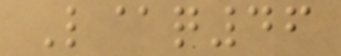L@q46
